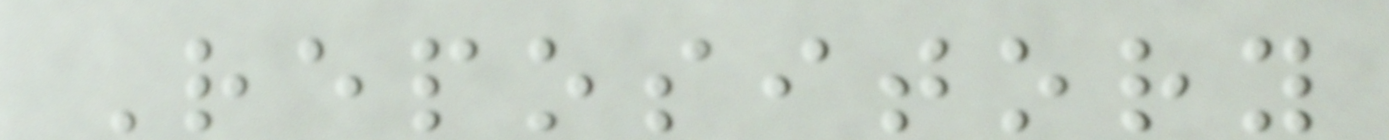Repository
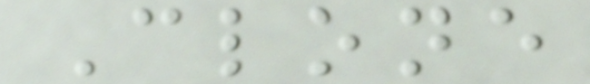Clone
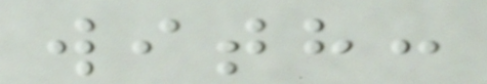with:
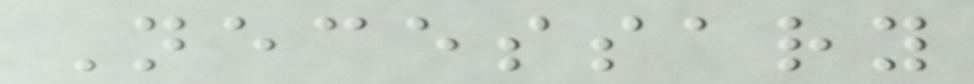Necessary
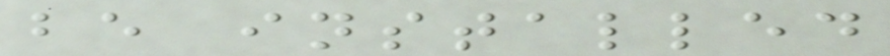be installed
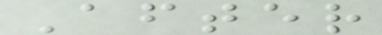After
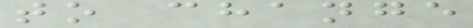to change
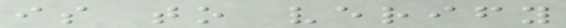is to verify
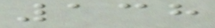138
